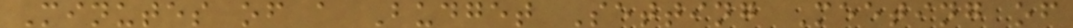Minutes of a Budget Setting Meeting of
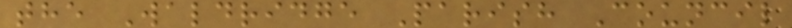the Waldridge Parish Council
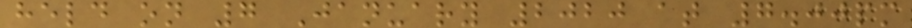held on 7 January 2020 at 7.00pm
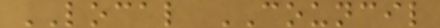LOCAL COUNCIL
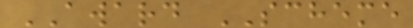AWARD SCHEME
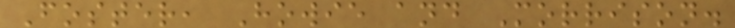Foster, Howie and Morrison.
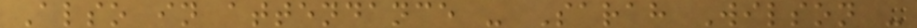Also in attendance - Sarah Wilson -
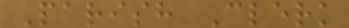Parish Clerk
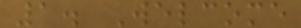1. Welcome
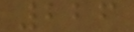226
